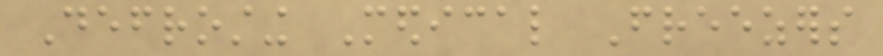Defrosting Medical Freezers
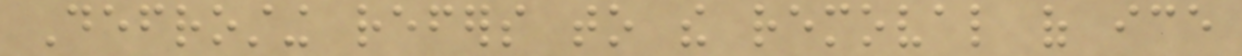Defrosting refers to the removal of ice
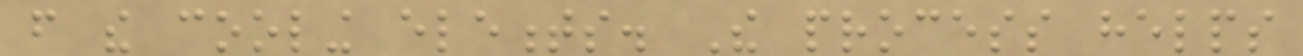from the cooling elements. The process helps
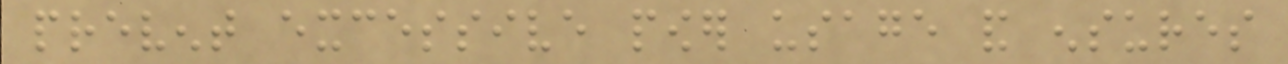prevent excessive power usage and ensures
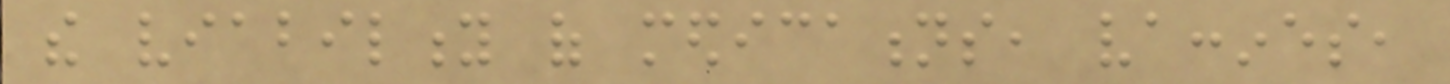the viability of medications, vaccines,
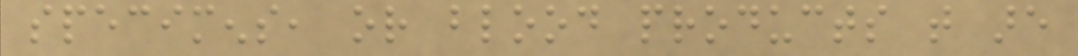specimens, or blood products that are
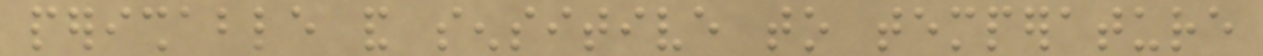perishable and sensitive to temperature
